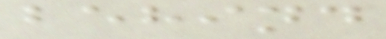behind
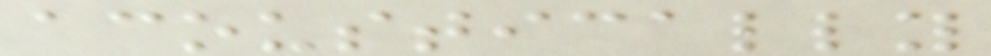acoustically
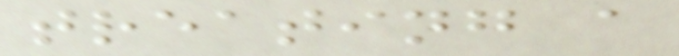treating a
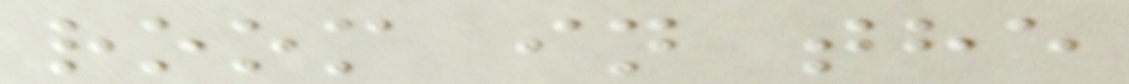room in the
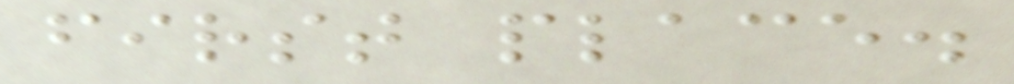first place.
